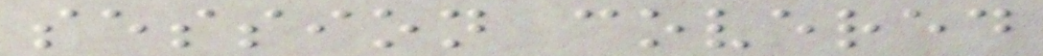session covered
